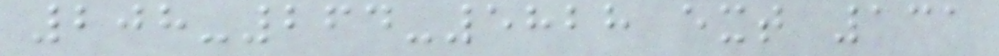208-264-5828 ext 131
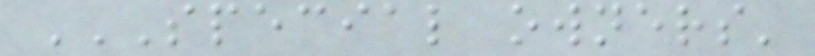SPECIAL OWNERS'
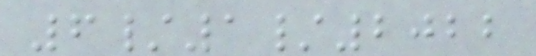6/1/2022
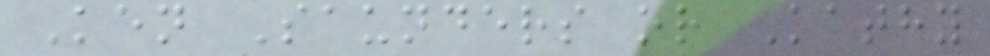Ken Saunders or Kathy
